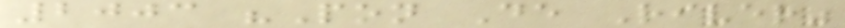2003 "Pon De River"
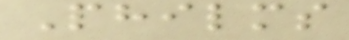Philms
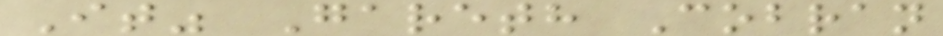It" Gareth Cobran
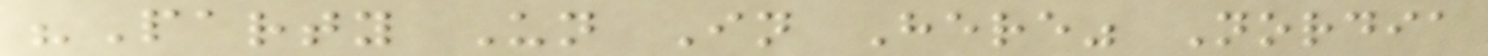"Party Un In Here" Nordia
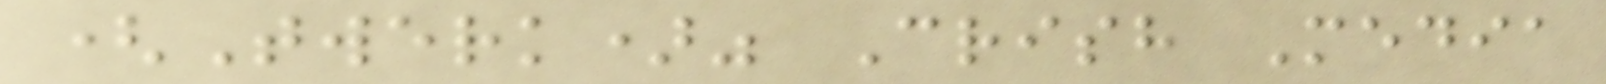(Twerk)" Crish Media
